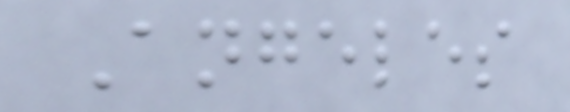Angeles
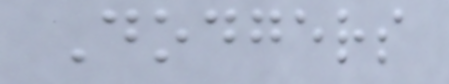Dodgers
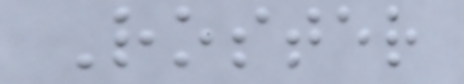Roster
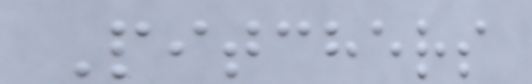Pitchers
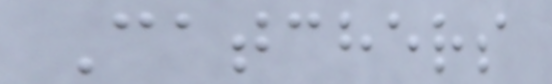Catchers
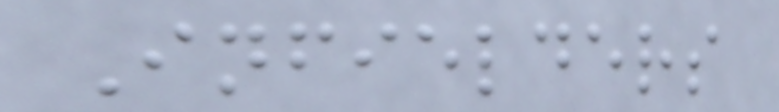Infielders
